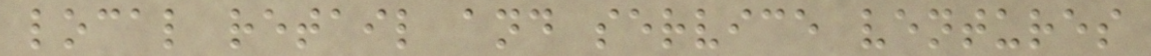local retail and service ventures
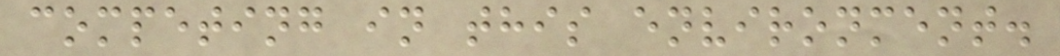competing in this environment.
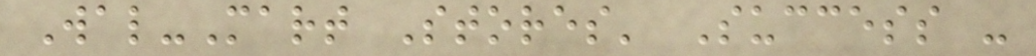Wal-Mart Stores' Success -
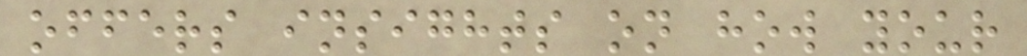offers insights on how your
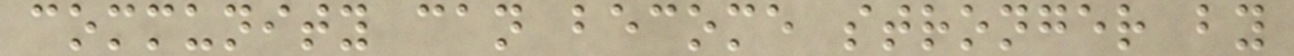community can become stronger by
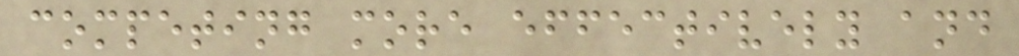competing more effectively and
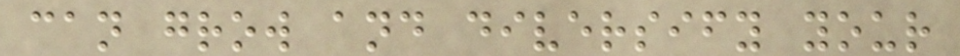can grow and diversify your
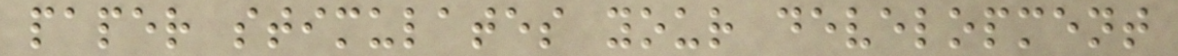paper stimulates your development
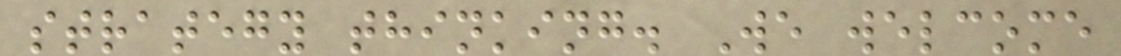strategy thinking. We welcome
